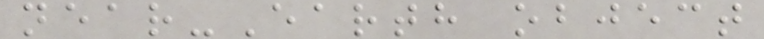near-Earth object
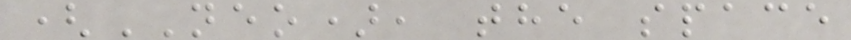(NEO), the space
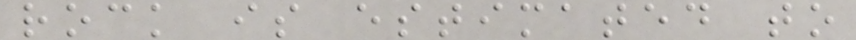rock is estimated to
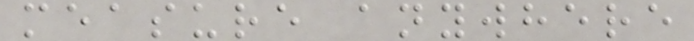measure anywhere
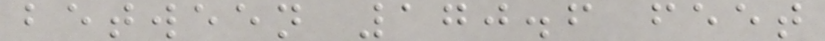between 170.6 feet
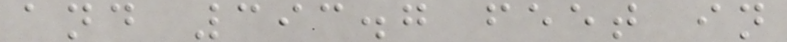and 393.7 feet in
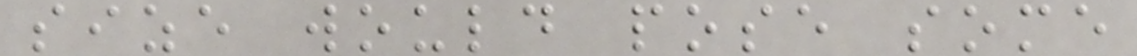size would pose some
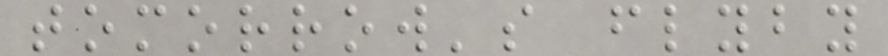tomorrow's flyby
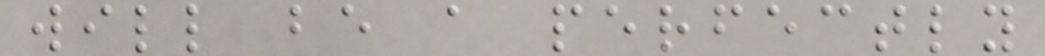will be a perfectly
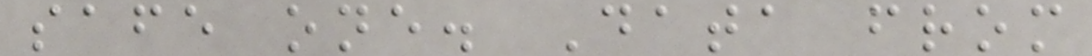safe one. Data from
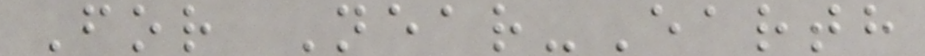For Near-Earth
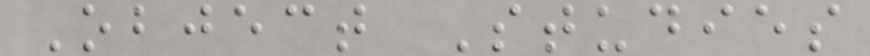Object Studies
